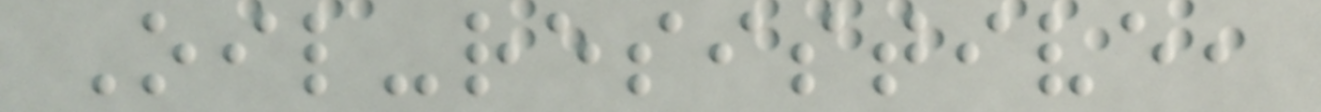Oil-resistive,
